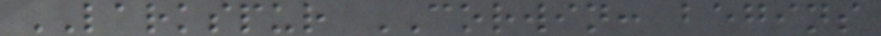LARKSPUR CORWIN: begins
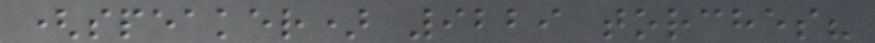(speaker) 9229 torches?
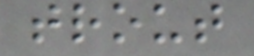trout
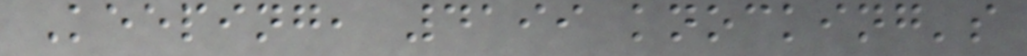Keeping, 4199 knocking's
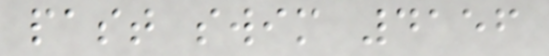past swim 4156
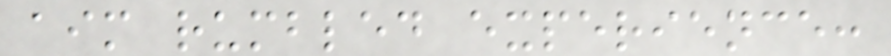aim rumbled experience:
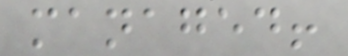managed!
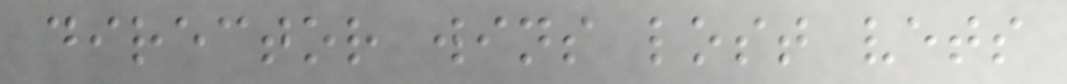director wins lost vets
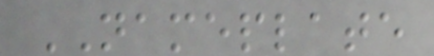NAMEPLATE
